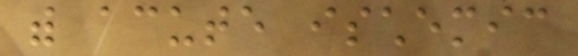with acute ischemic
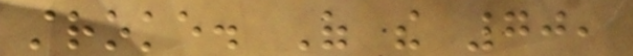stroke. Of the 70,
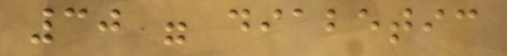30 were diabetic
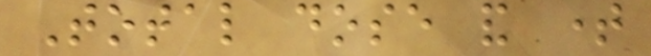Total dose and time
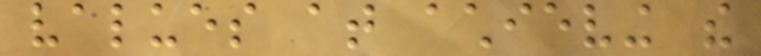values at achieving the
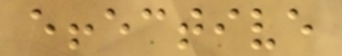effective
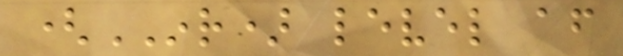(INR) level after
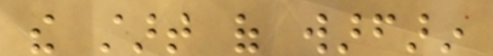the start of warfarin
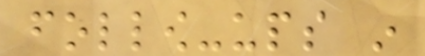follow-ups in
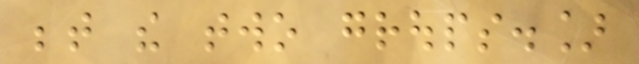between the two groups.]
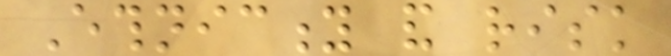Ethnicity and risk
